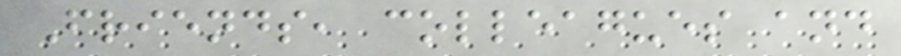Friends, colleagues and
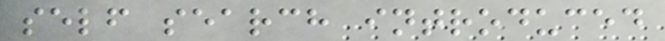self search introduced
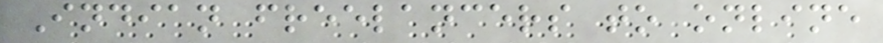Indian freelancers to online
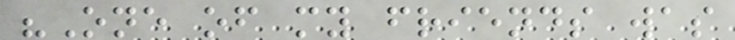"One of my friends was
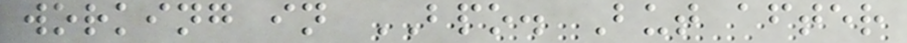working in BPO. But after
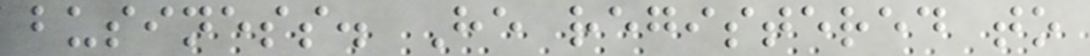business. He registered to
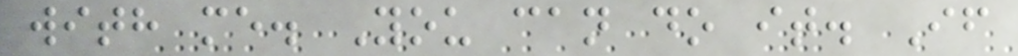with me. You can do it. If
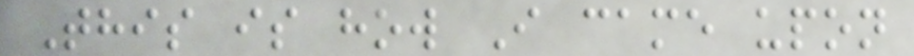This is how I came upon
